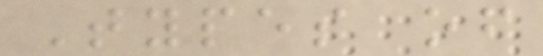Types of
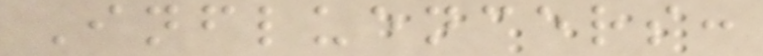Influencers:
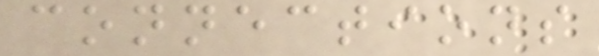connections
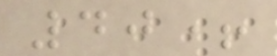40+
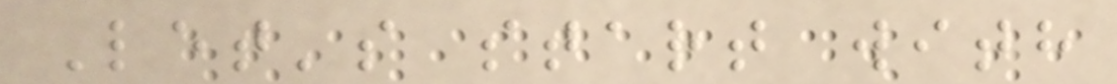Let's start with
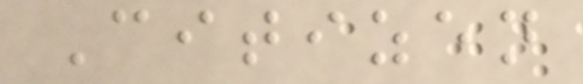Citizen
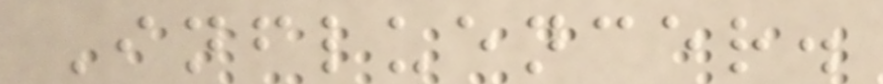Influencer.
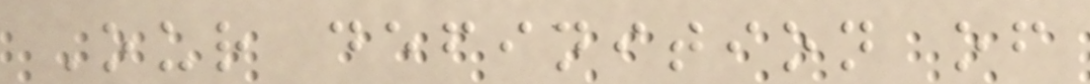Our definition of
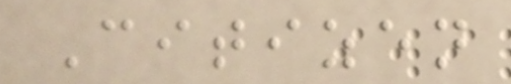Citizen
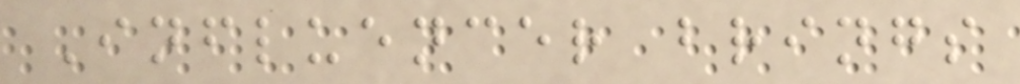Influencer brings
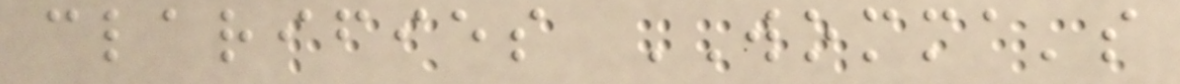clarifies WOMMA's
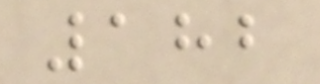182
